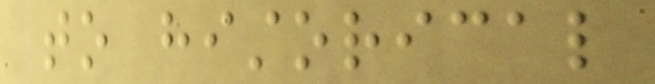to historical
